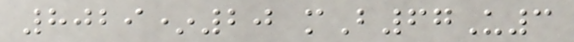8029*20 mB67U3
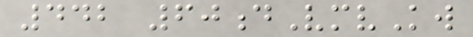442 60dVmvKw
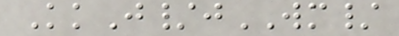KkJ/jWM/
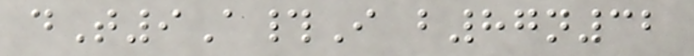dT9A#I b87n32
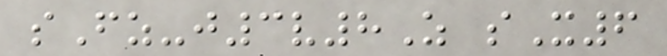sFz-j3v8Z sX6
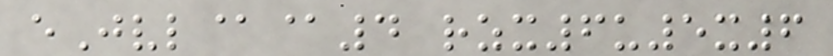eJvl@@4 rzx6u5x6
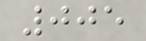005
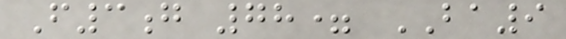F3g 78= BA9
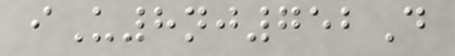iU8nj752D
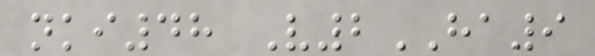nki48 V2HA9
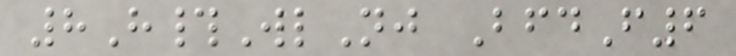8H#WlNj BfdF6
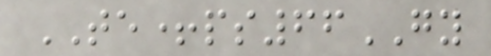TE+ps66GY
